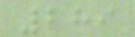289
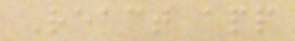React app
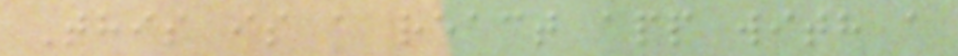This is a react app with a
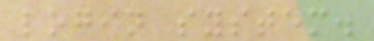login system.
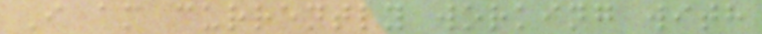I am currently working with
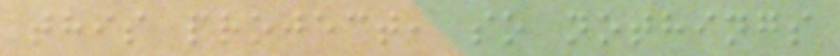this project, so nothings
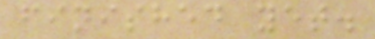finished yet.
